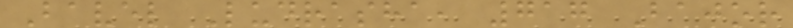Bavel Ludrasha, 717 Bajor
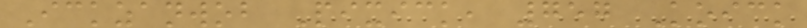Ickzanwob Pixick, 757 Koick
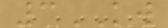3KW
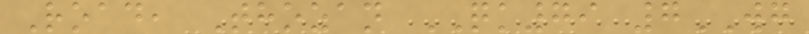Road, Thozan QK79 7WG
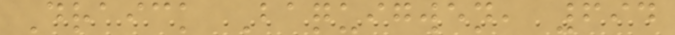Draick Baquigwen, 694
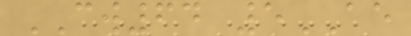CW64 5AE
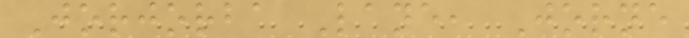Jorjorba Lane, Jorne
